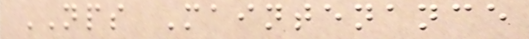NPS Maintenance
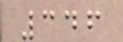346
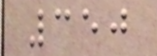350
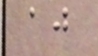aj
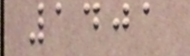1401
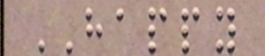HAPPY
